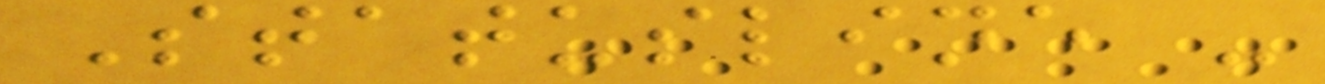Statusline -
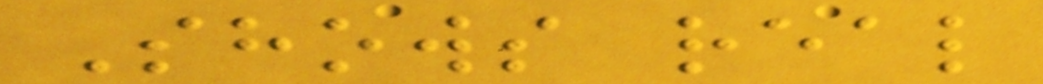Shows real
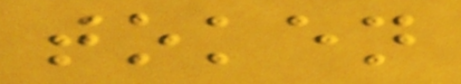token
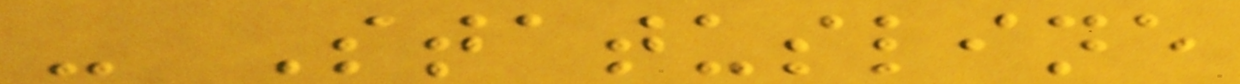- Statusline
